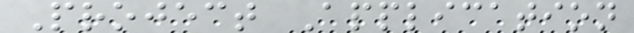Project Application
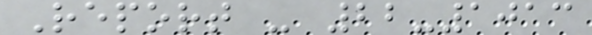Report - 22-1013
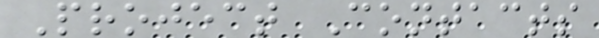Project Contacts
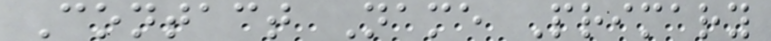Contact Name Primary
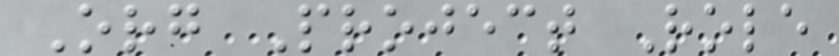Org Project Role
